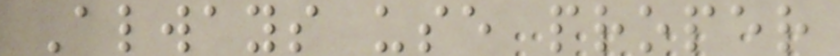Always use proper
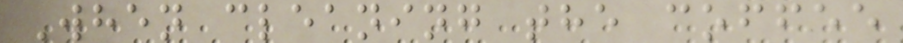When cleaning the coffee
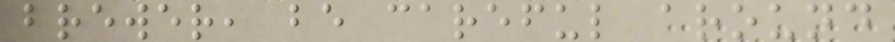brewer, be careful around
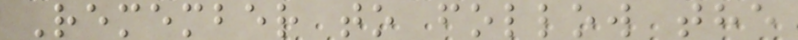Remember to follow the
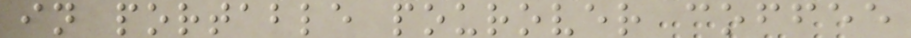in portable pourover coffee
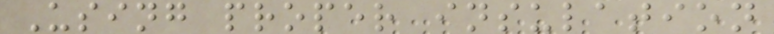Using proper insulation
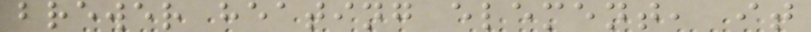brewer heating element, it
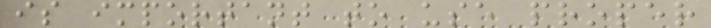is important to use proper
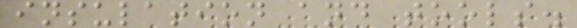insulation and tools.
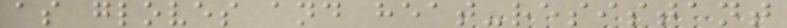as gloves and heat-resistant
